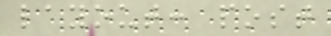layout: post
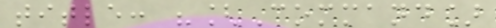title: "[Command]
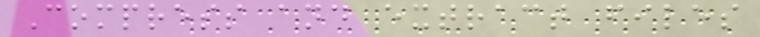Compress and extract files
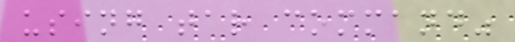using tar command"
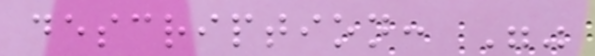description: ""
